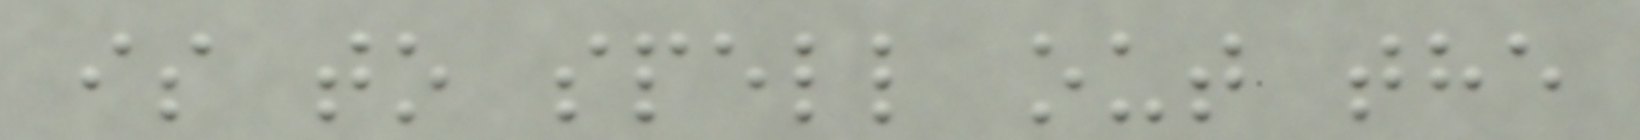is to spell out the
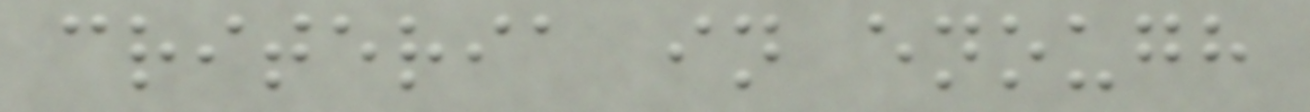criteria in enough
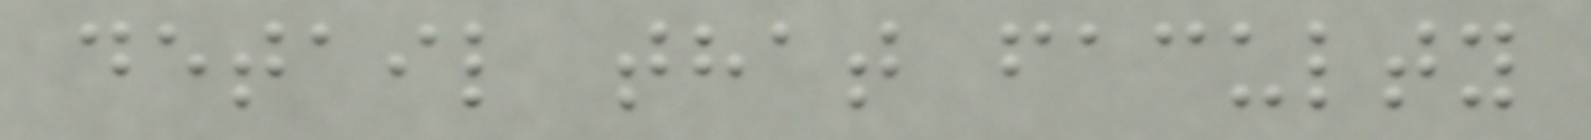detail that faculty
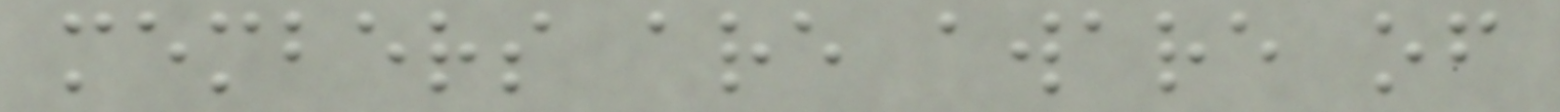members are aware of
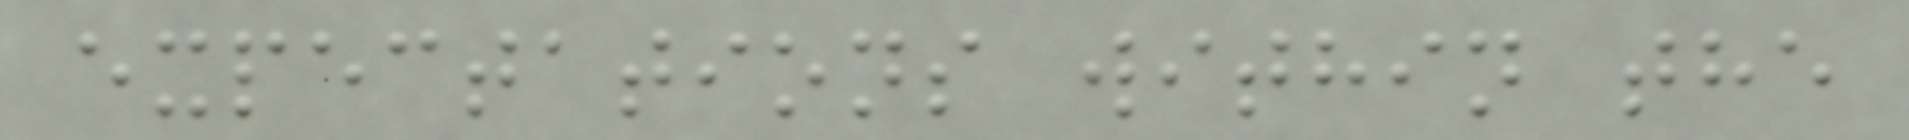expectations within the
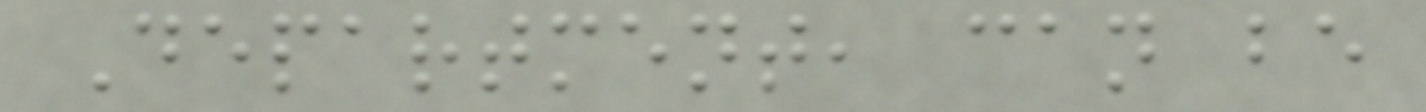Department, can be
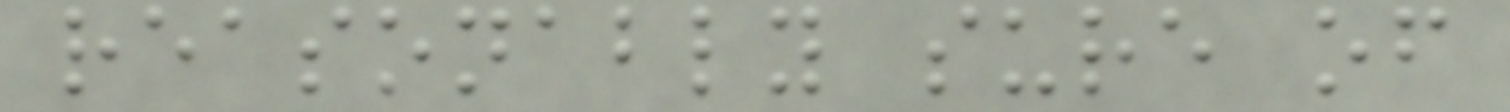reasonably sure of
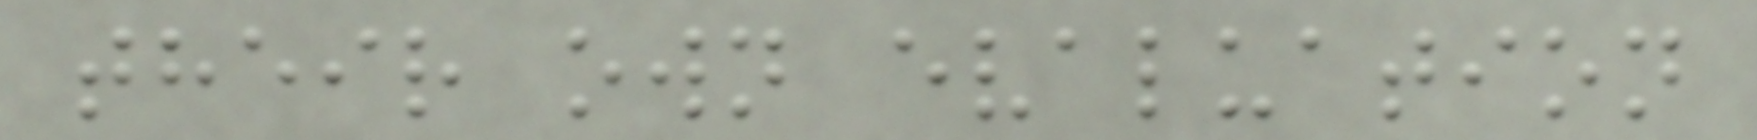their own evaluation
